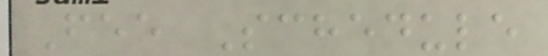Fee Schedule
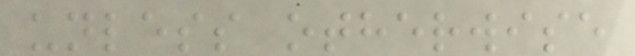unless otherwise
